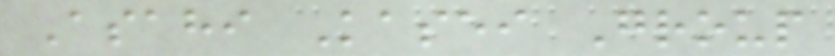Asahi Kasei Group
